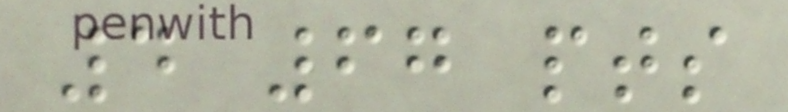4 67 pts
